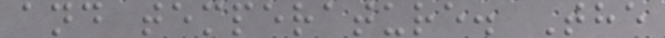and temperature. The
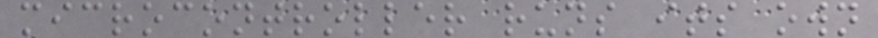microcontroller runs its own
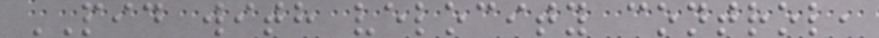PID with velocity control,
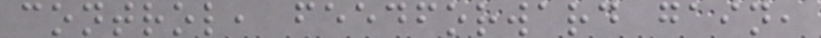control, feedforward gain,
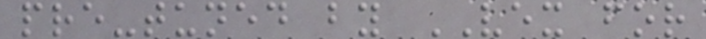pre-tuned by VEX for
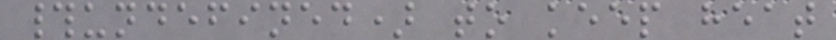#undefined) to keep heat
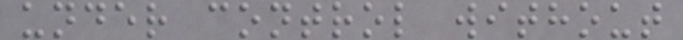under control without
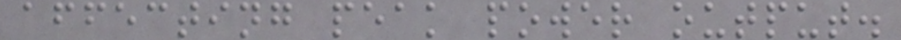affecting peak power output.
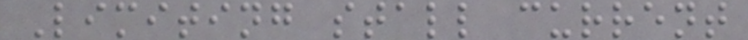Limiting stall current
